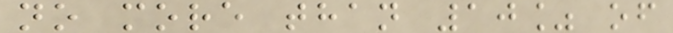no more than 10% of
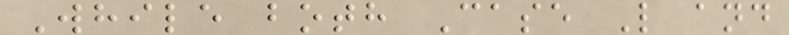While both Case L and
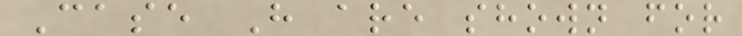Case H are shown for
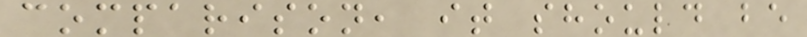comparison, it should be
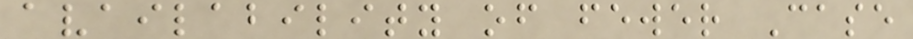availability of fewer Case
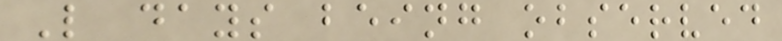L days being observed
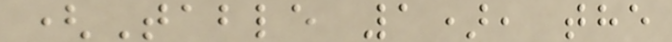(Table 1), the
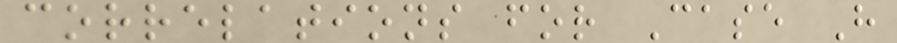correlations for Case H
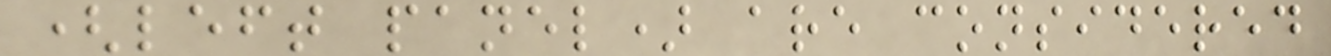(left panel) are considered
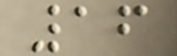16
